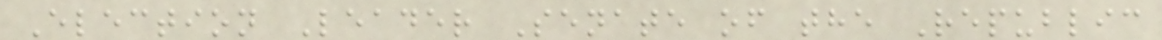Election Leader Senate of the Republic
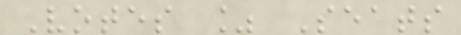Votes % Seats
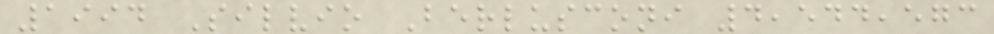1994 Silvio Berlusconi 4,544,573
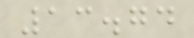13.74
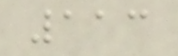113
